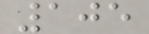105
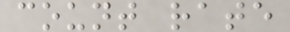count rate
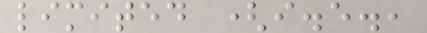limited (i.e.,
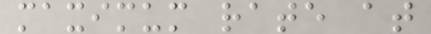maximum rate at
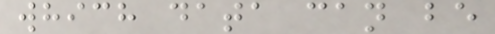which data can be
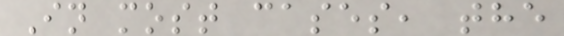In most cases, the
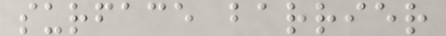surface barrier
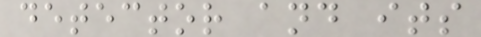detector and its
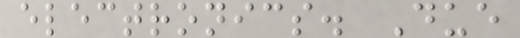electronics. Due
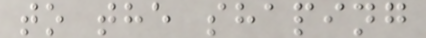to the shaping
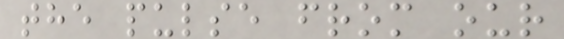the pulse from our
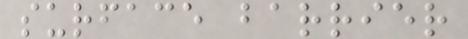surface barrier
